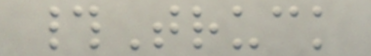#Truck
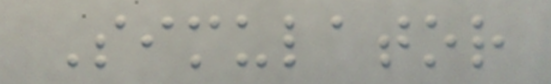Simulator
